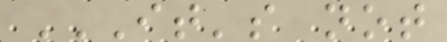IT'S NOT
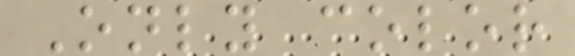Only color
